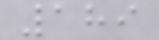189
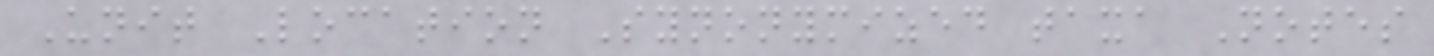Unit Location Synonymized taxa Notes
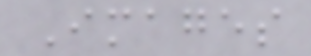Images
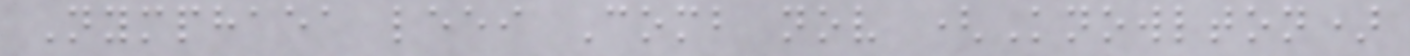Nymphaea leei Comb nov (Knowlton)
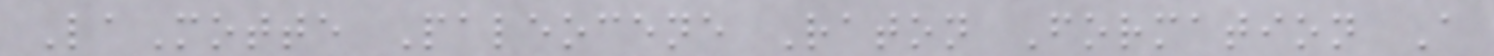LaMotte Paleocene Raton Formation A
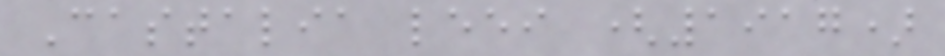Castalia leei (1917)
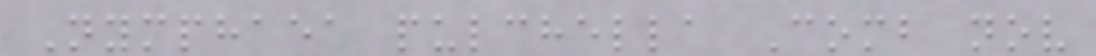Nymphaea pulchella Comb nov
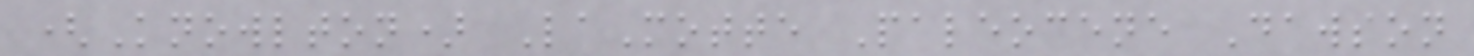(Knowlton) LaMotte Paleocene Dawson
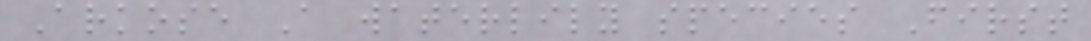Arkose A waterlily species First
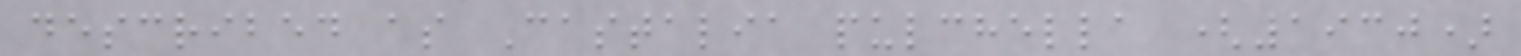described as Castalia pulchella (1930)
